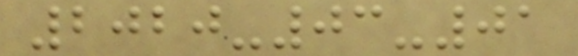2020-03-01
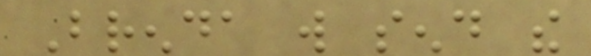Brenda will send the
